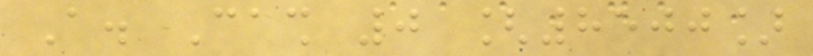A. Cash 0 [8500]
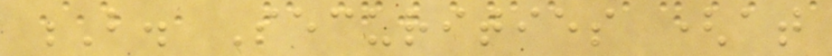B. Securities (at
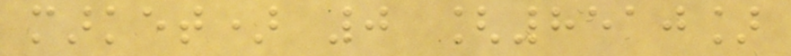market) 0 [8510]
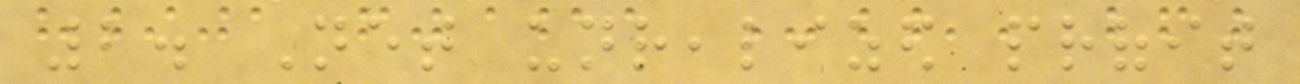2. Net unrealized profit
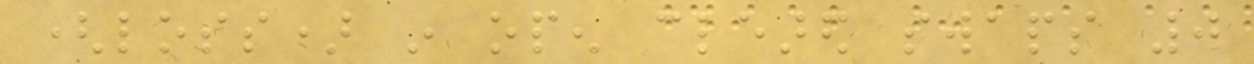(loss) in open cleared swaps 0
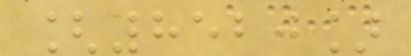[8520]
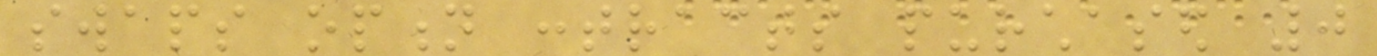swaps option contracts purchased 0
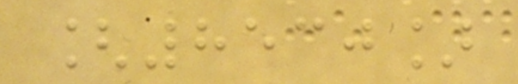[8530]
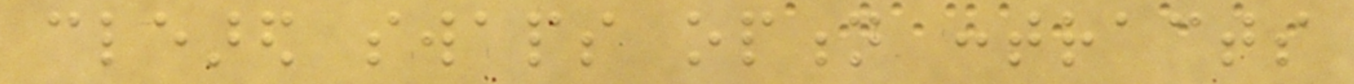cleared swaps option contracts
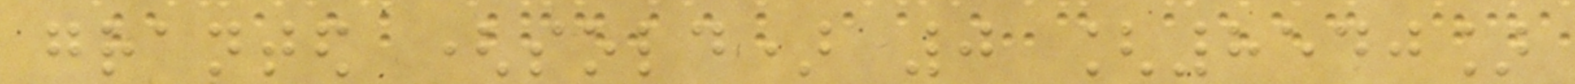granted (sold) 0 [8540]
